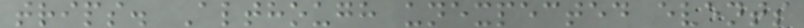trips. Although unexpected events
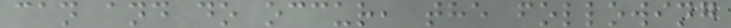can and do occur, the following
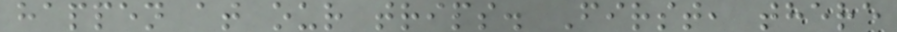happen at our trips. First, there
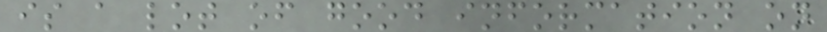is a lot of good information on
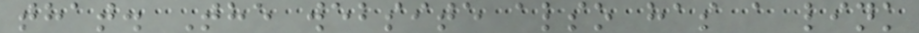that. The website also has a link
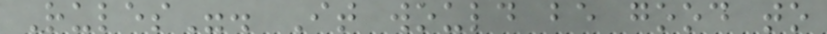Rules". It would be good to
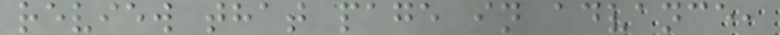review that page in advance,
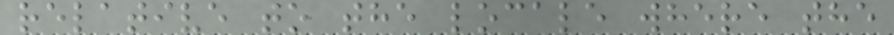relative to the locale where the
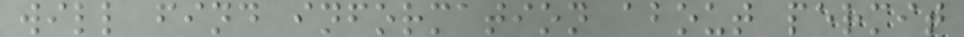will find information about permit
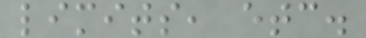limits, etc.
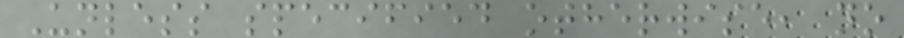Unless specified otherwise, no
